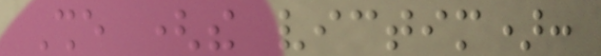She (the victim):
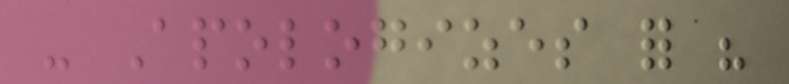- Apologizes for his
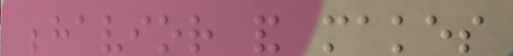behavior and makes
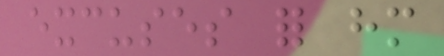excuses for him
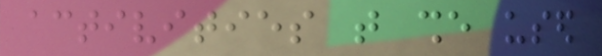activities that she used
